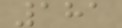181
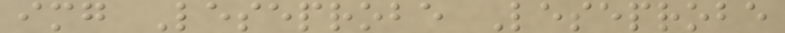img Leseprobe Leseprobe
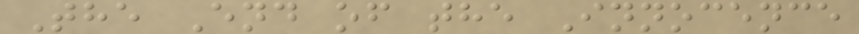The End of the Innocence
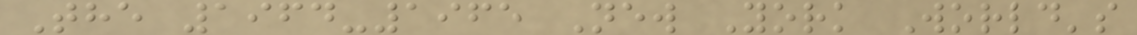The 1964-1965 New York World's
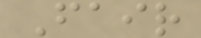Fair
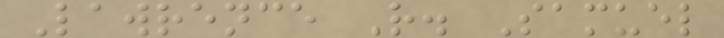Lawrence R. Samuel
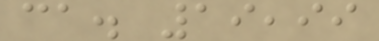ca. 19,99
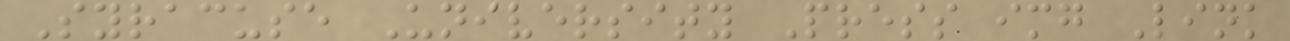Syracuse University Press img Link
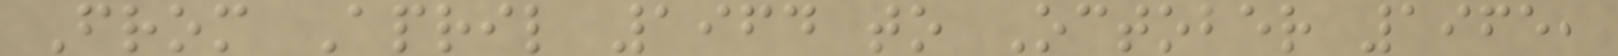From April 1964 to October 1965,
